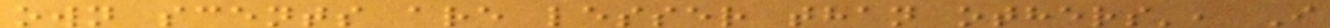own scents are lesser than others', I
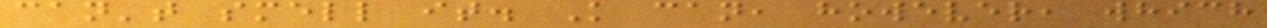can't smell it. K can, however, which
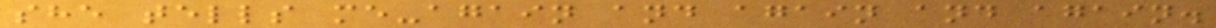she tells me-again and again and again.
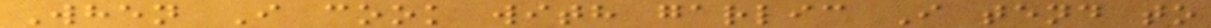When I cook with garlic I tend to
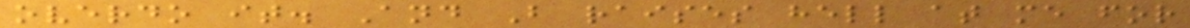overdo it. And B raises hell at me for
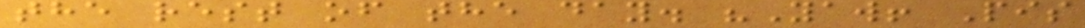the rest of the day. "Yaw! Pis
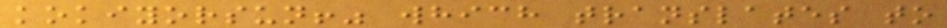kokiyorsun!" which translates to
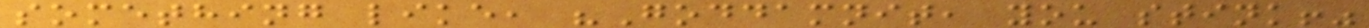something like, "Goddamnit, you stink!"
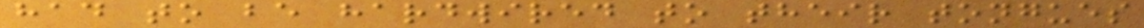had to be hardwired to their tongues
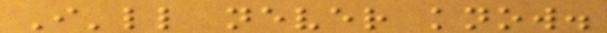I'll never know.
